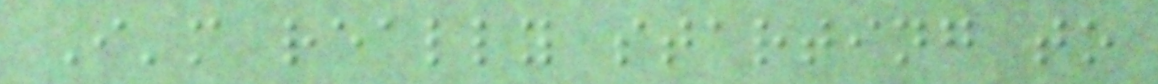I'm really starting to
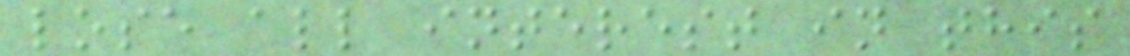lose all interest in this
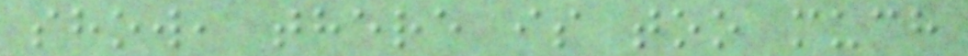show, there is too much
